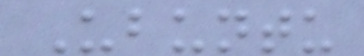Ubuntu
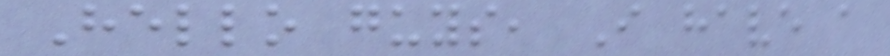Hello guys, I have a
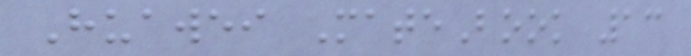Huawei MateBook 13
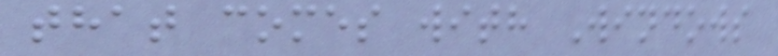that comes with Windows
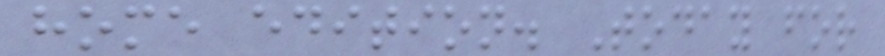home edition. Today for
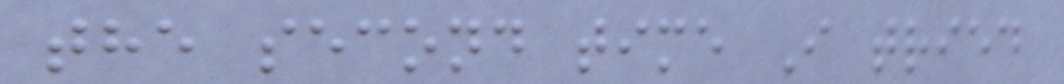the second time I tried
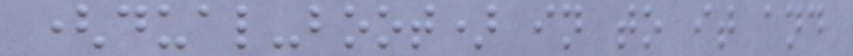(dual-boot) in to it and
